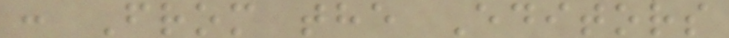: From the Editors
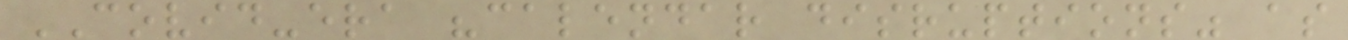COVID-era "calendar disruptions" as
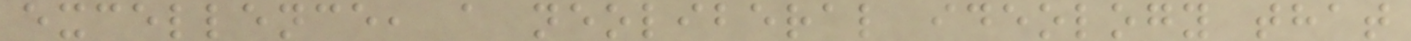excellence, a neoliberal ideology that
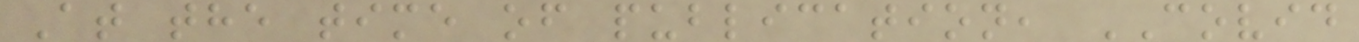At the time of publication, COVID
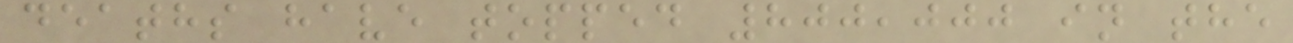deaths have topped 800,000 in the
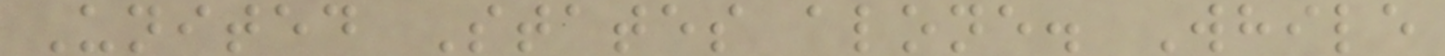United States alone. While
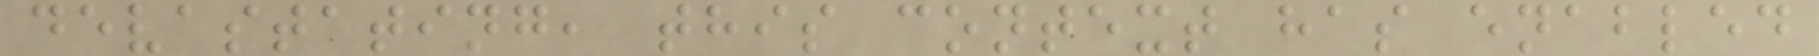devastating, this context has enabled
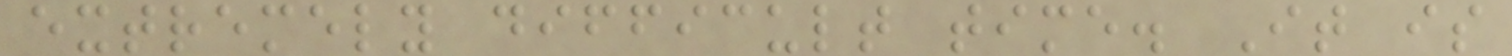extremely difficult time. It is
